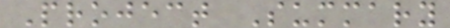Project Summary
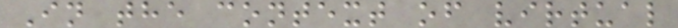In the context of virtual
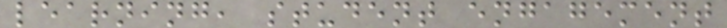learning, student engagement
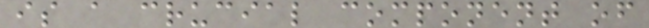is a crucial component of
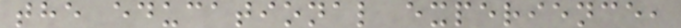the educational experience,
